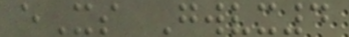eXs Gwvx4
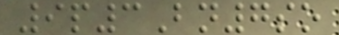9p3Bn7so
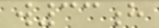w33h
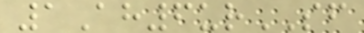1Ah6urSF
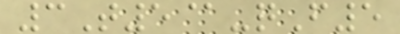3T5@-qF5
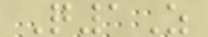Q1Z
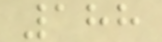188
